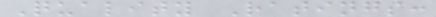Quality Ratings:
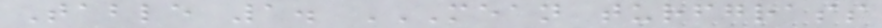Table 1. MEAN TURFGRASS
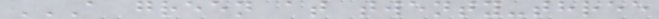A GREEN AT TWENTY-THREE
